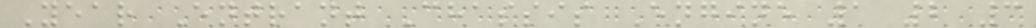Year Entrant Chassis Engine 1 2 3
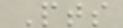Pts
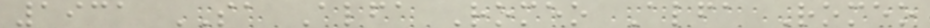1931 SA Alfa Romeo Alfa Romeo
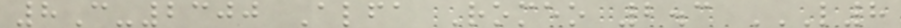8C-2300 Alfa Romeo 2.3 L8
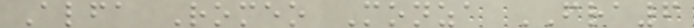Alfa Romeo Monza FRA6
